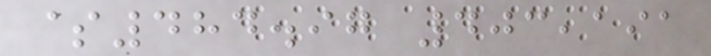$484.97 403,191
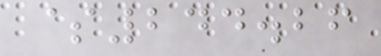$244.26
